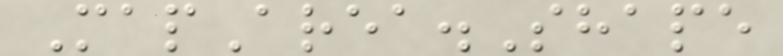MapArea.Shape
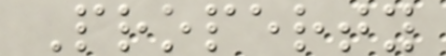Property
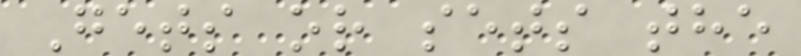Gets or sets the
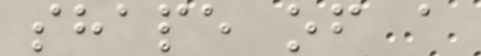shape of a
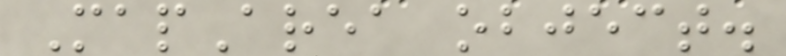MapArea object.
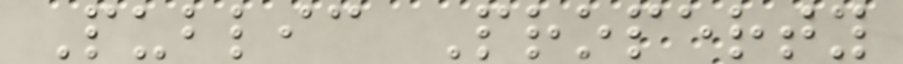Public Property
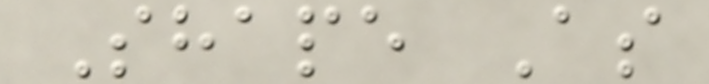Shape As
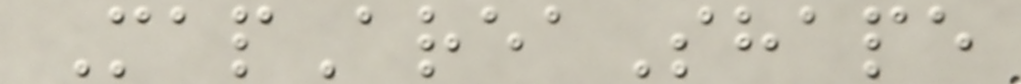MapAreaShape
